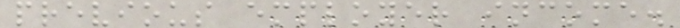previous employer income.
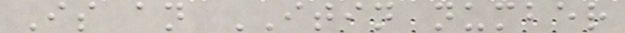Is an ITIN number
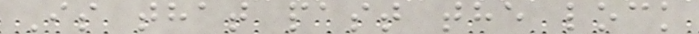Is that past the lock
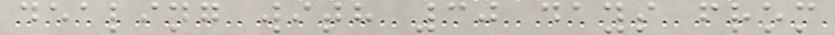dealing with 30 days from
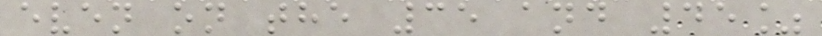even on the 35 and 45%
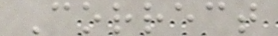Correct
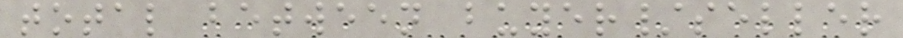total between buyer/seller
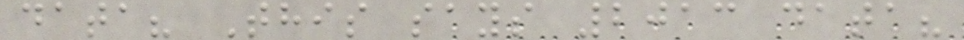data? This says 2013 data?
